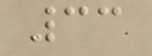33
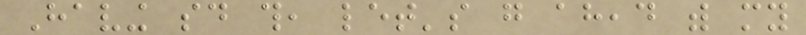Having said this, let's go ahead with my
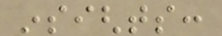insights:
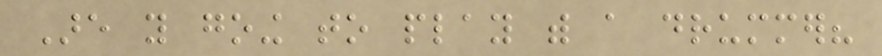Are you going to play with a drummer?
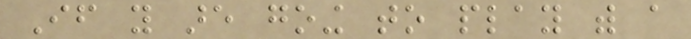If you are going to play with a
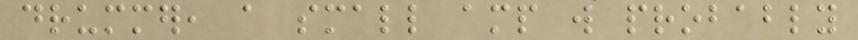drummer, a small amp will probably
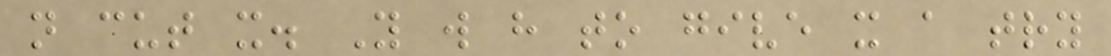not cut it. You will have to give it a try
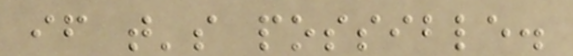if that's possible.
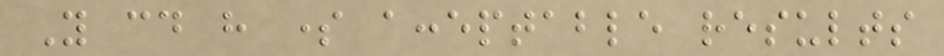You could have some acceptable results
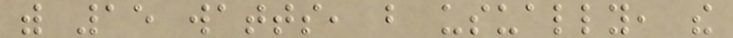with 15 watts, but usually, the
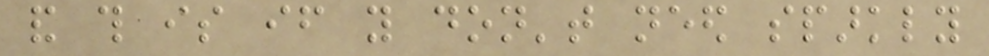and this is if you don't need sparkly
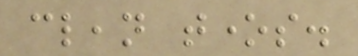clean tones.
